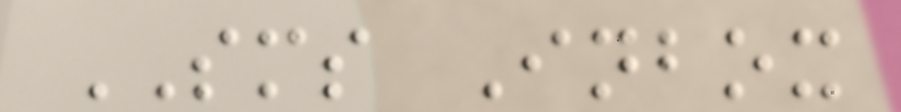SMS Inbox
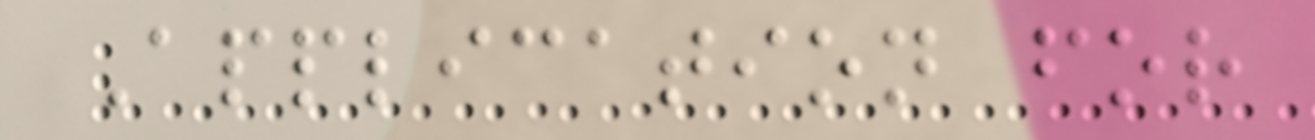Application for
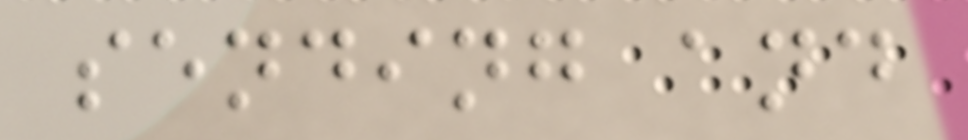sending and
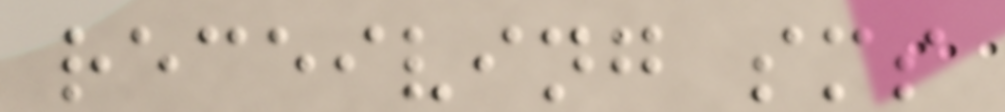receiving sms
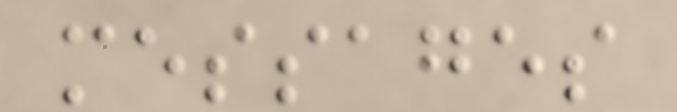messages
